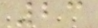23
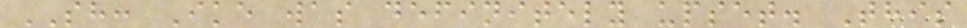SH: Ike was definitely upset. This
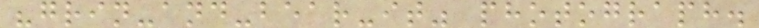"grin-and-bear-it" photograph.
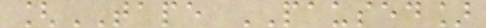[TAPE PAUSED]
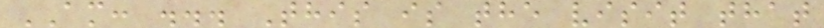AM: ... This is the visit that
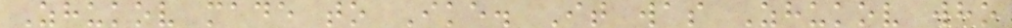Zhukov made to Ike. It was Zhukov who
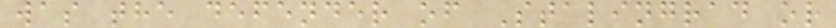was the defender of Stalingrad or
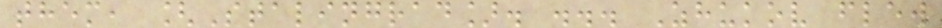them, [Stalingrad]. ... Zhukov flew
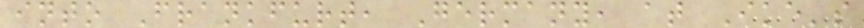into Frankfurt, Germany, at Ike's
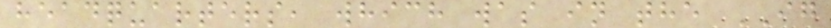headquarters, which was in the IG
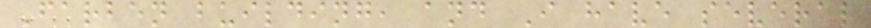Farben building, and I have several
